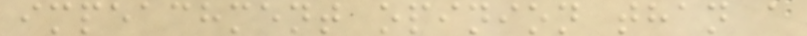impeachment opinion than a
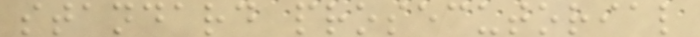standard prosecutorial
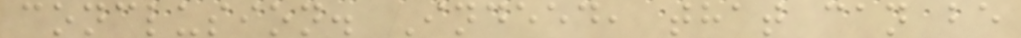conclusion. Indeed, that can be
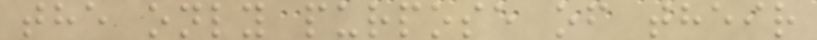the only purpose of their
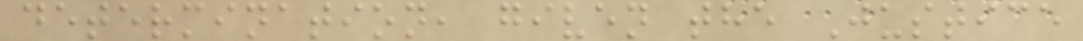determination, given the Justice
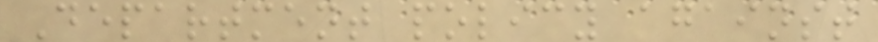Department policy against
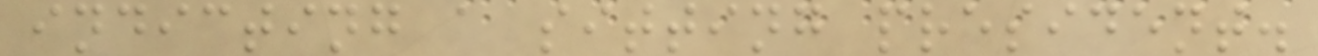indicting a sitting president.
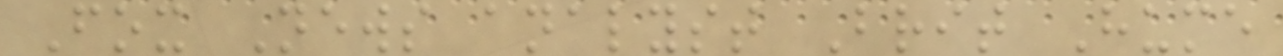Fox News analyst Brit Hume
